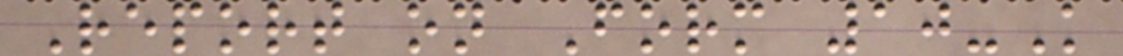Report on Form 10-K
